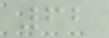62
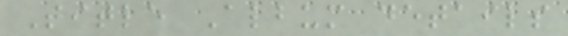Title Album details
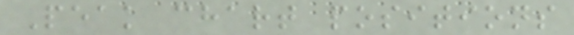Peak chart positions
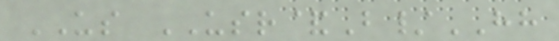US USR&B/HH
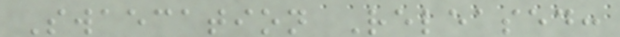Swaecation Released:
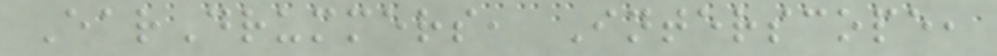EarDrummers, Interscope,
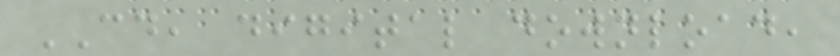CD, digital download,
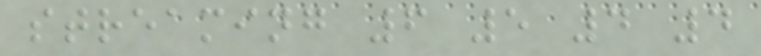streaming 6 5 4 4
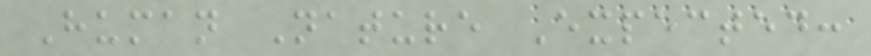Human Nature Expected:
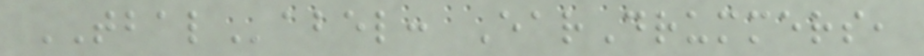TBALabel: EarDrummers,
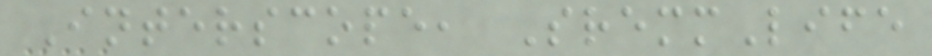Interscope, SremmLife
